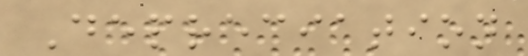Depreciation
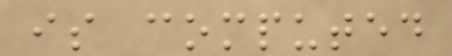is computed
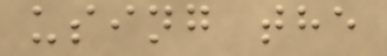using the
